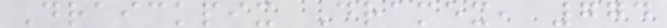Draickpix Dramex, 774
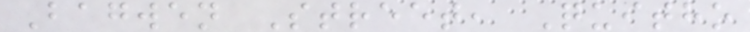Bagwen Street, Quitho
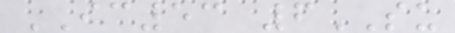IC53 6SU
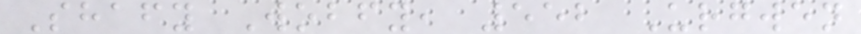Shafy Wobfy, 552 Urgwen
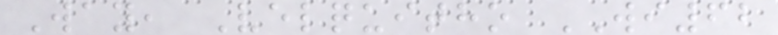Way, Velquitho WI62
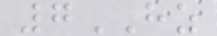7HZ
